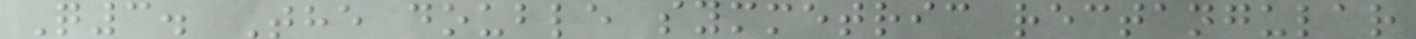Q3. The double symmetric rectangular
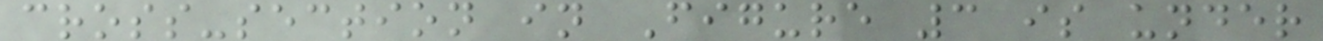cross-section in Figure 3 is under
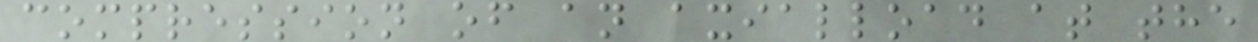compression of an axialload at the
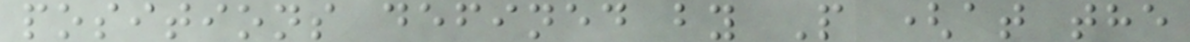positions defined by P (at the
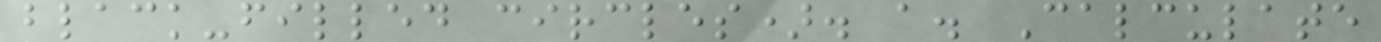black-filled circles). a. Calculate
